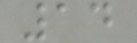14
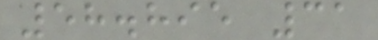58.895 31
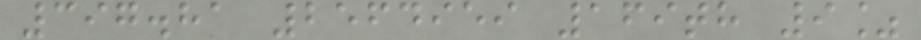397.81 2564959 169th 9%
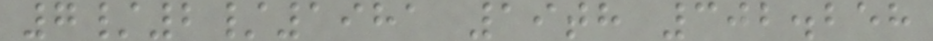7/2/1981 19th 302.258
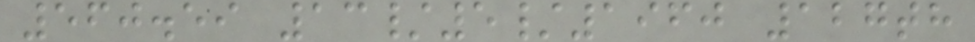560.59 13/5/1960 127th
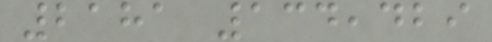2181 134,429
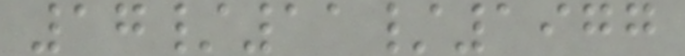17/11/1977
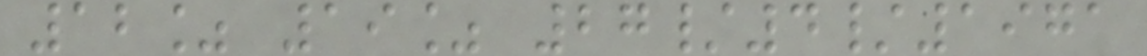12% 19% 27/4/1971
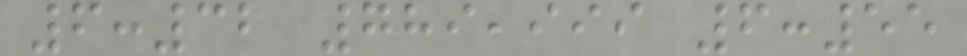6:32 789,999 6:55
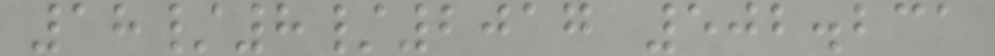18/8/2017 502.231
